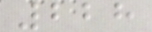228
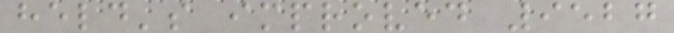held's improved 9527
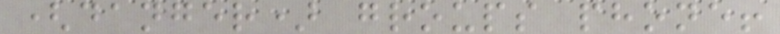(danger) groups phone!
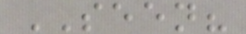SEEN?
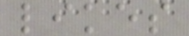likes
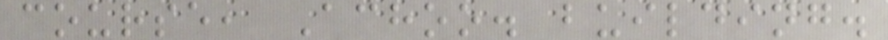course, Achoo. building.
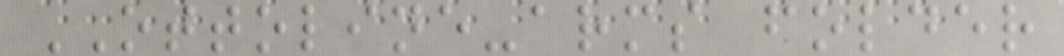OTTOLINE-arms folder
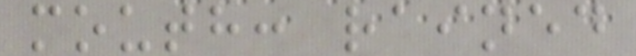mouth: rained
